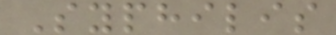Syphilis
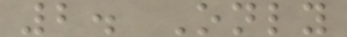2. Only
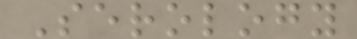Serology
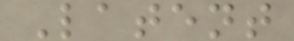Latent
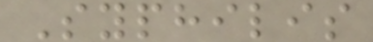Syphilis
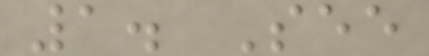1. See
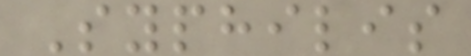Syphilis
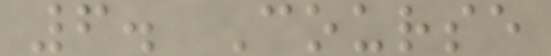6. Course
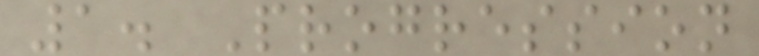1. Progression
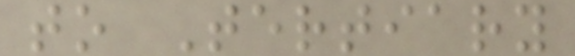to Tertiary
